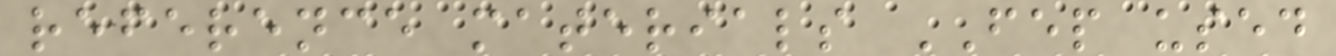reference materials FEP used
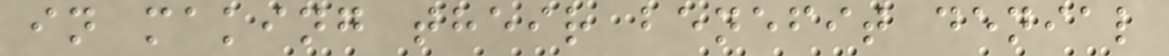in making their benefit denial
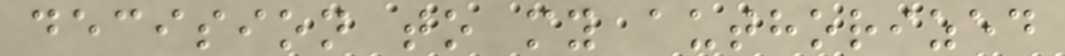decision to my authorized
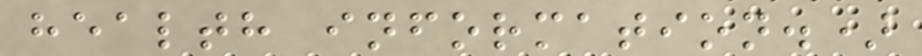health information.)
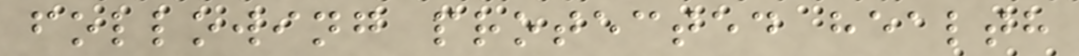following protected health
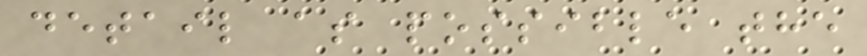detail as possible the
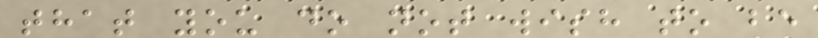that you do not wish to be
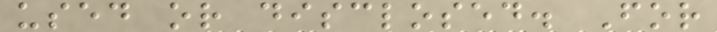used or disclosed. For
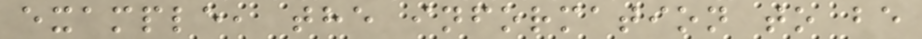example, the information to be
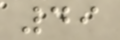49
